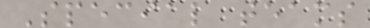Special teams
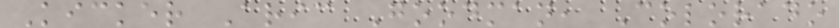Kicker Aric Goodman, Colorado
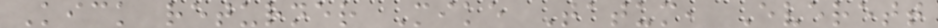Kick returner Mike Tatum, Everett
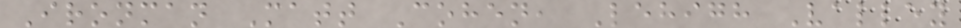Ironman Matt Cohen, Lehigh Valley
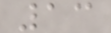13
